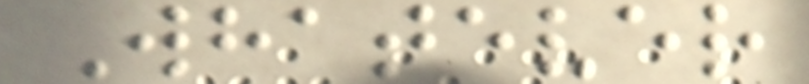Whatever
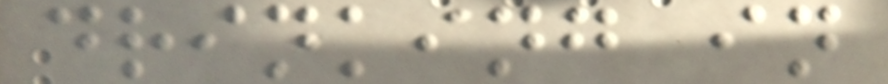drinking in
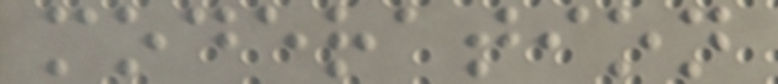moderation
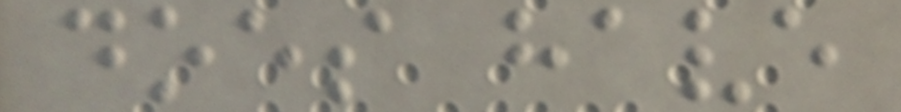does have
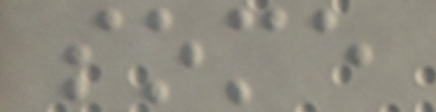some
